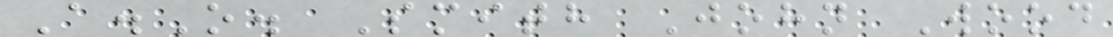A.O. Smith John Wood
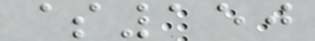$150
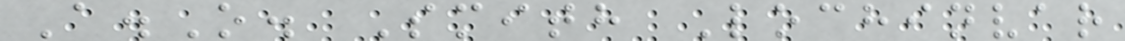A.O. Smith Lochinvar
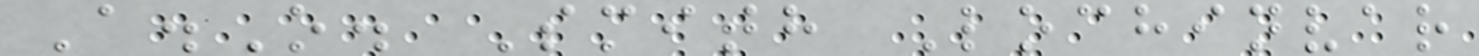A.O. Smith Lochinvar
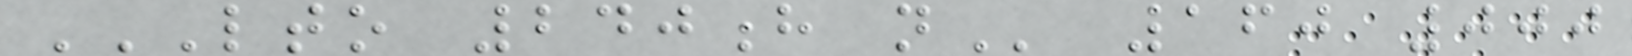LTO 240H N 160 000
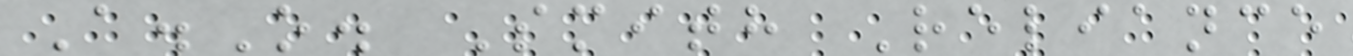A.O. Smith Reliance
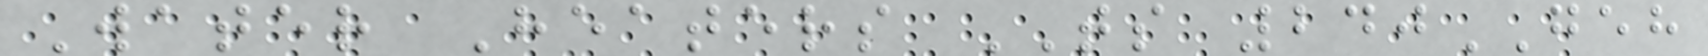Water Heaters TS 240GEH
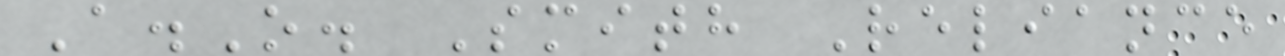A.O. Smith Reliance
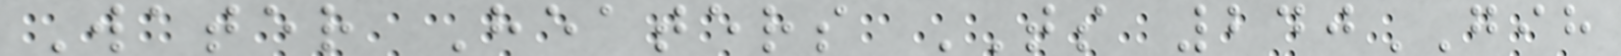Water Heaters TS 240GIH
